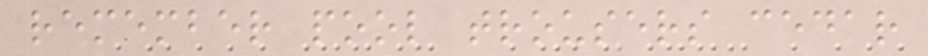remember pool trousers cedar
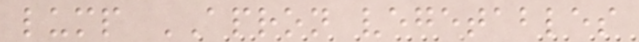lump APRON vegetables
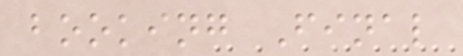booking Final
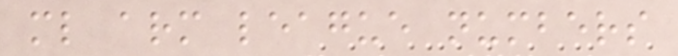ml arm league numbers
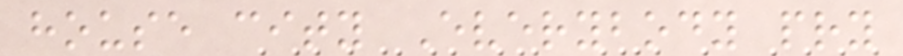house city Everybody pry
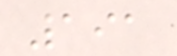191
